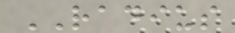RADIUS
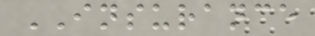INSURANCE
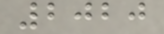2020
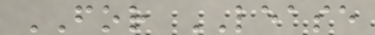FOR LEASE
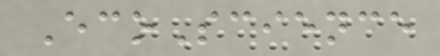EcoScience
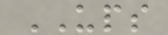UPS
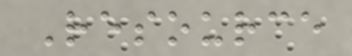Resource
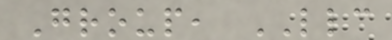Group, LLC
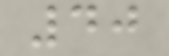40
